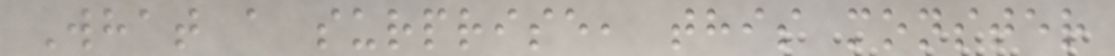What a surprise, this monster
